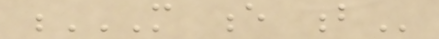M E B
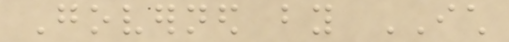Governed by ICH
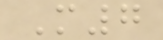M7
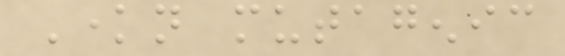Known mutagenic
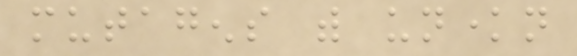mutagens with unknown
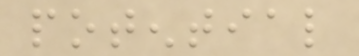potential
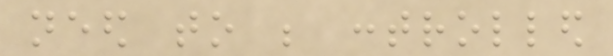need to be controlled
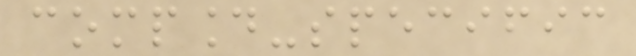compound-specific
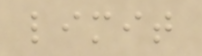limit
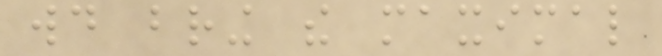would bring the maximal
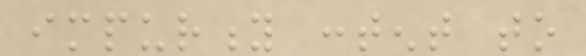impurity content to
